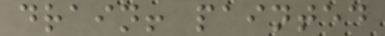drain! painted
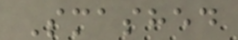Smashed
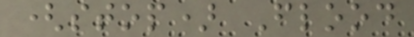(stop) Flood
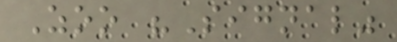Zoo "Signal"
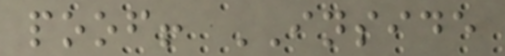poof! INSIDE
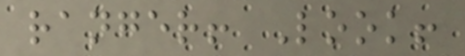ranger! Look!
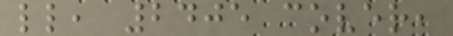ll, 2405 cover,
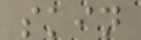skin
